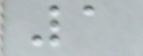1
